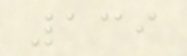139
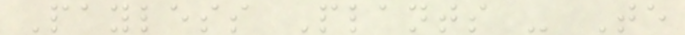Payless Plants - Te
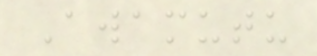Awamutu
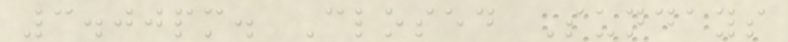3.00pm. Closed Sundays
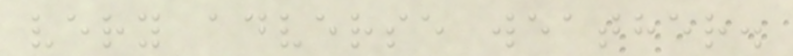very adverse weather.
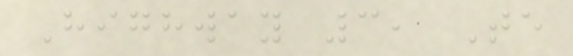Highway 3, Te
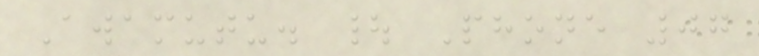Awamutu. | Phone 07
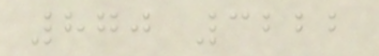870 3222
